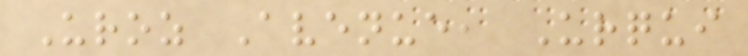Uroz Avenue, Urqui
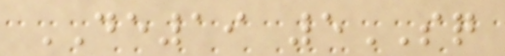DE19 5SQ
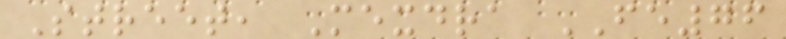Street, Mexdra FE76
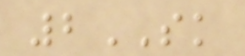2SK
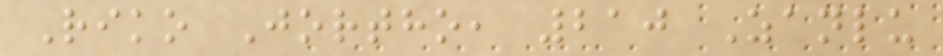Riko Jortho, 210 Zanlu
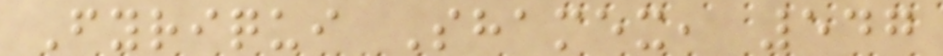Fyriqui Shamex, 547
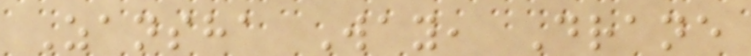Zansha Way, Drane
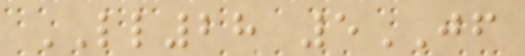LL28 5JF
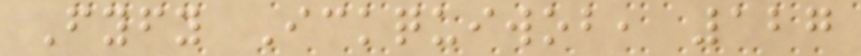Fyfy Ickquiwob, 127
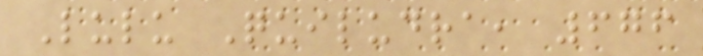Lulu Quiludra, 676
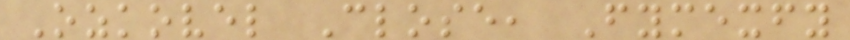Ozkovel Close, Fymexfy
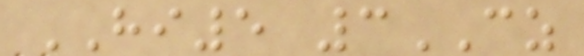HI5 3CZ
